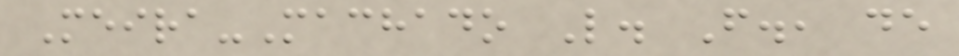Meira-Machado L. F., de
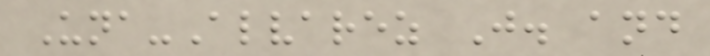Una-Alvarez J. and
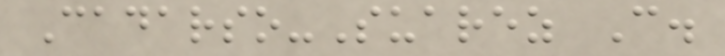Cadarso-Suarez C.
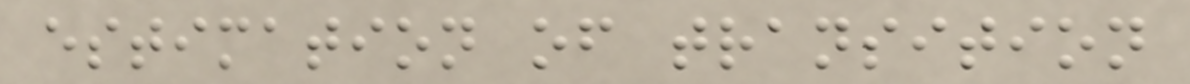estimation of transition
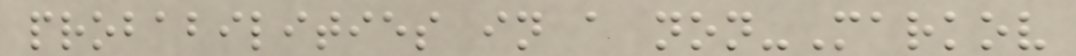probabilities in a non-Markov
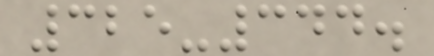325-344.
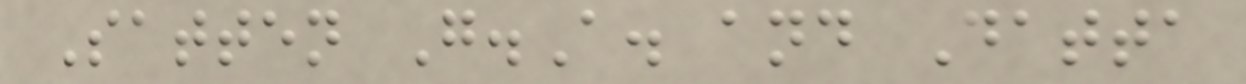Satten G.A. and Datta
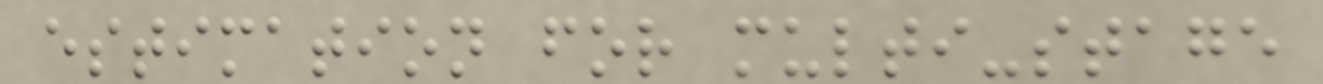estimation for multi-stage
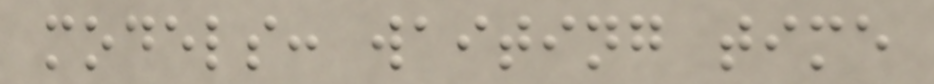models: waiting time
